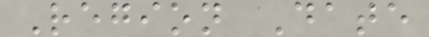Region Date
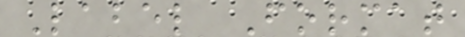Label Format
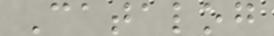Catalog
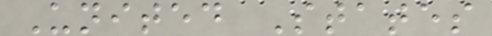United States
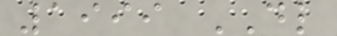1999 DL
